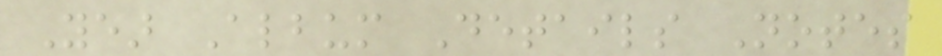Year Album Details Notes
